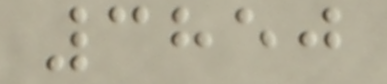3850
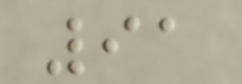91
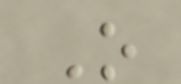O
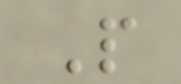P
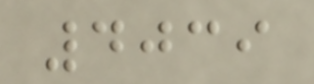4039
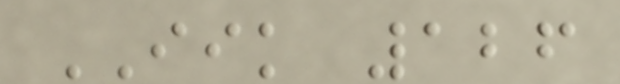IIK 126
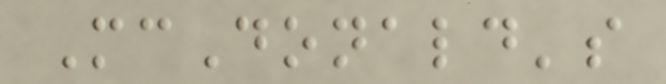McDonald's
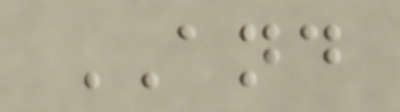AND
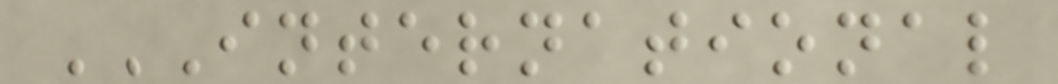INTERNATIONAL
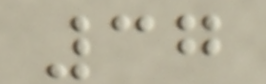37
